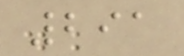291
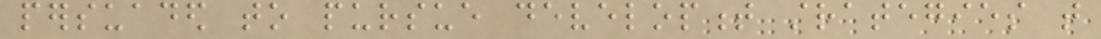persuaded to pursue development strategies that
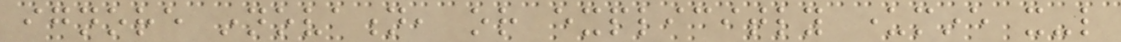ignore innovation, or explicitly undermine it-like
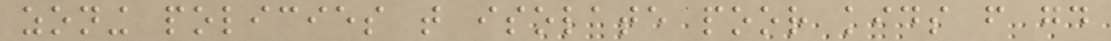zoning policies that isolate poor kids from good
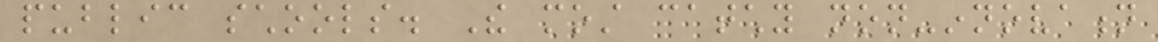public schools. The most catchy non-innovation
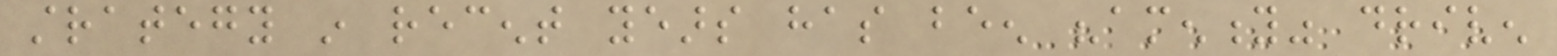strategy in recent years has been "amenity" driven
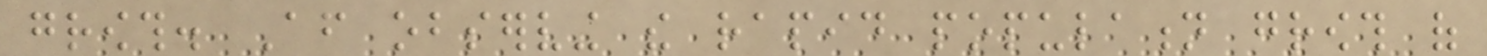growth. After observing the rapid population growth of
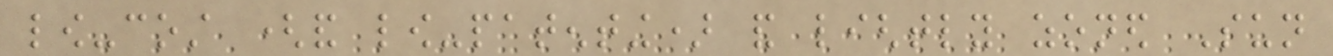low-cost (and low-patenting) and lightly zoned Sun
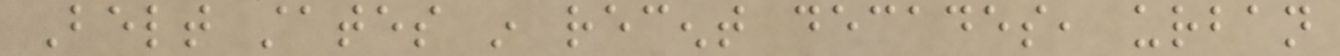Belt states in recent decades, urban
